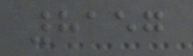8157
